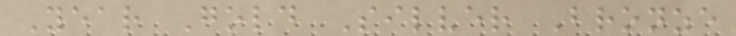Year Gold Silver Bronze
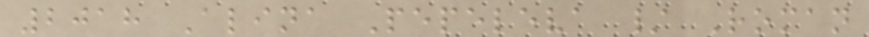2018 Alina Pepeleva / Roman
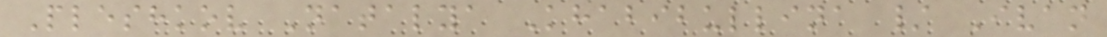Pleshkov Natalya Khabibullina / Ivan
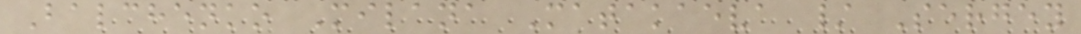Balchenko Milana Matakaeva / Sergey
